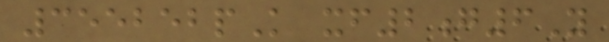355252pK xf2g6Y
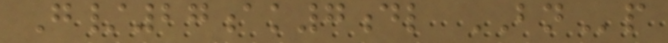G/27ak7dl BNp
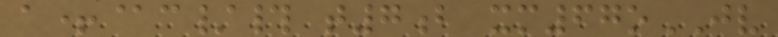a+@c/# t7b xm67oJV
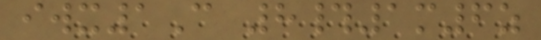iwx1C 8#1m6z
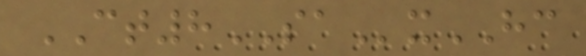CT8SAxHC
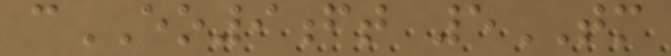cEO9ft 5TM
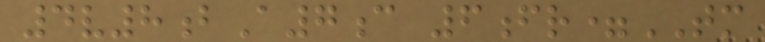4v8bA7c 6fr=TM
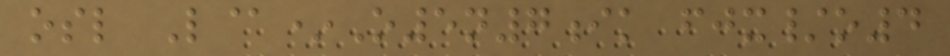osl L@*O5n7ik fjx/o4
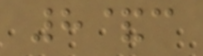8&c
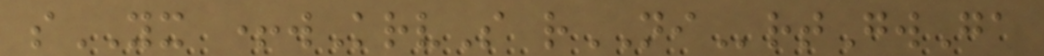sYX +wKrvS rNIrtGwGa
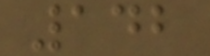142
